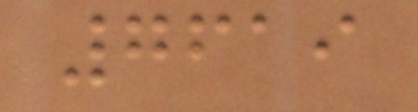7619
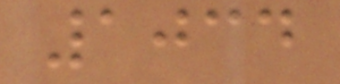1034
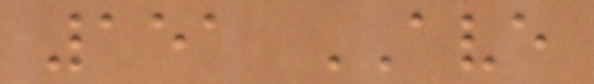151 AVE
